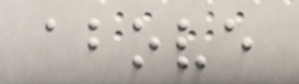above
